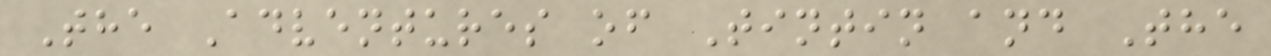The Adventures of Tintin and The
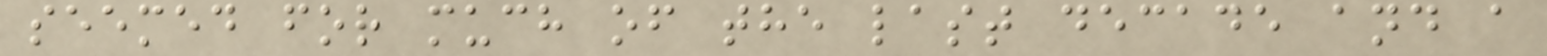seemed for much of the last decade and a
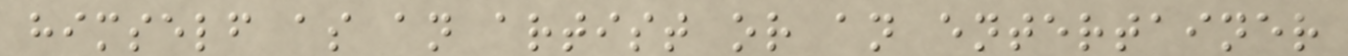himself as an artist or an entertainer
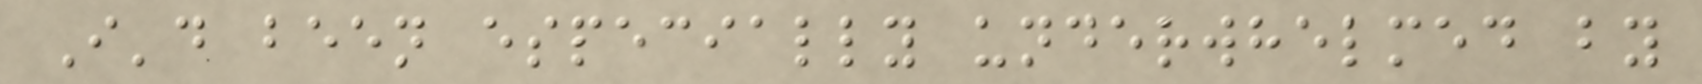I'd been especially underwhelmed by
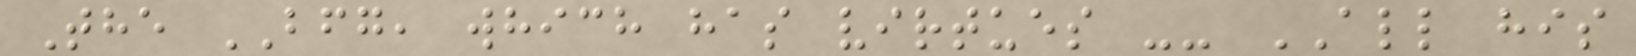The BFG, which has virtues -- ALL his
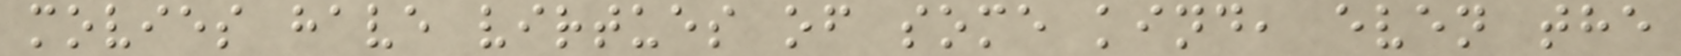movies have virtues of some kind, even the
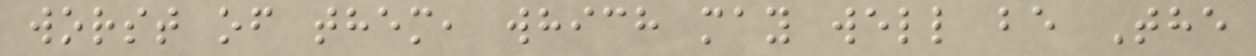worst of them, which may well be The
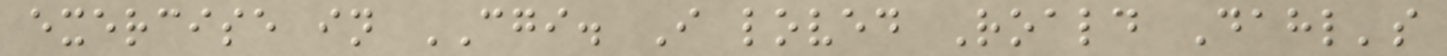exercise in CGI. I loved Roald Dahl's
